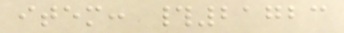item: #21723
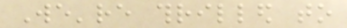We're thrilled to
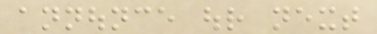announce our next
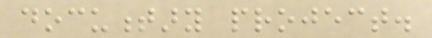documentary project.
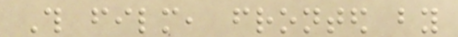This film, fronted by
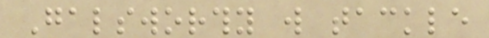Galsworthy will tackle
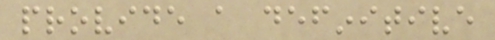provide a definitive
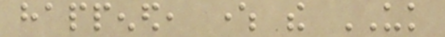happened, where the UK
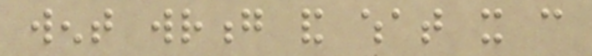went wrong and what it can
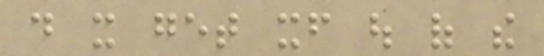do it get itself out of the
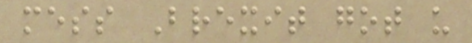mess Brexit got us
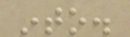into.
